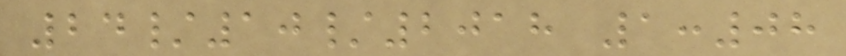24/10/2018 1:08
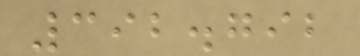392.792
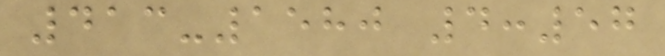413-1580 4:57
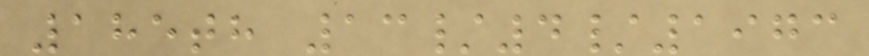185th 13/4/1973
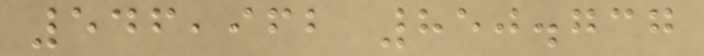546,962 850.737
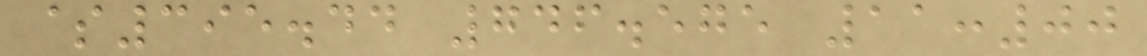$395.44 746.575 11:00
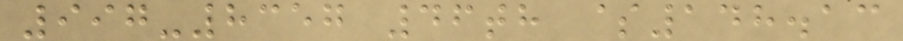997-8357 46th $148.13
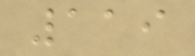119
